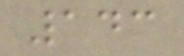143
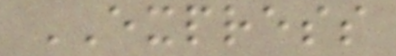EXPRESS
